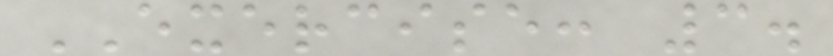EXERCISE: 3.
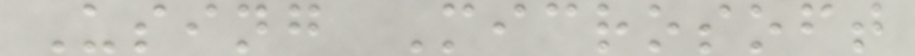Using Microsoft
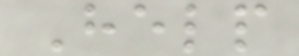Help
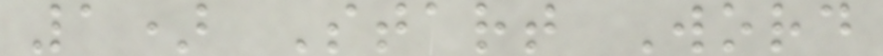1) Start Word
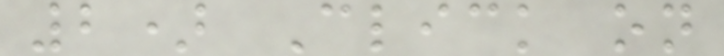2) Click on
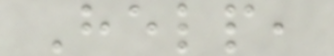Help,
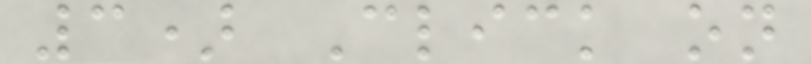3) Click on
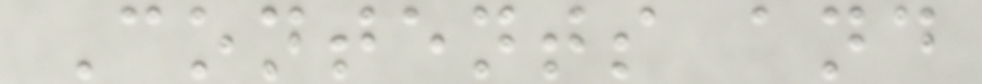Contents and
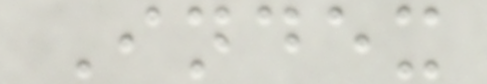Index
